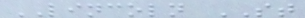LINCOLN ST
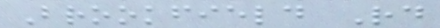Brookfield Rd
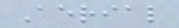Aerial
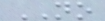NO
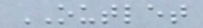OUTLET
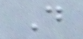D
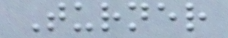Turner
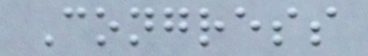Congress
